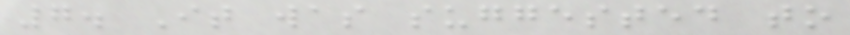7. It was suggested to
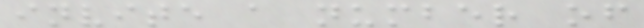invite a number of
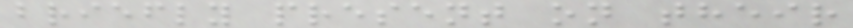briefly present on their
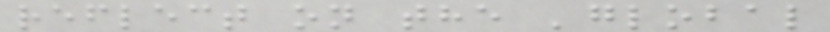reflect on the 'global
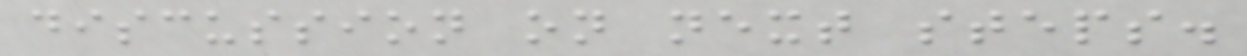discussion on next steps.
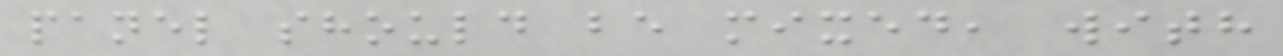panel should be mixed, with
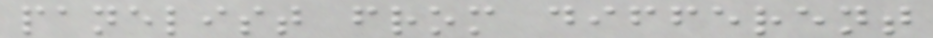panelist from different
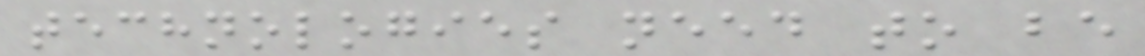technologies need to be
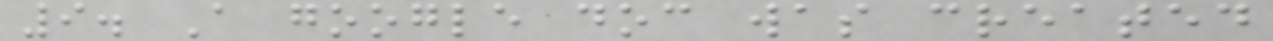9. A google doc was created
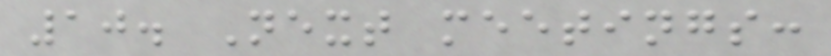10. Next meetings:
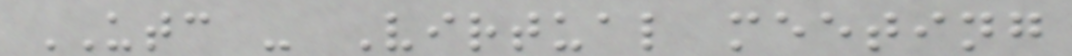UTC - Virtual meeting
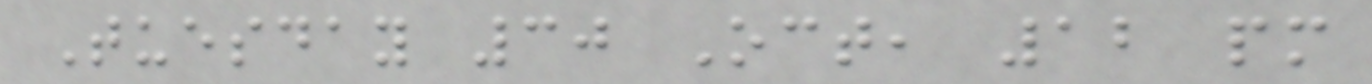Tuesday 30 Oct, 12 pm
